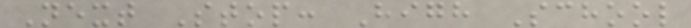Next Stop: High School
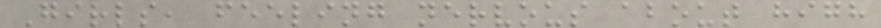Girls, feeling nervous about high
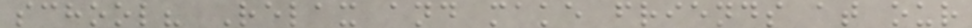school? Relax and make friends at our
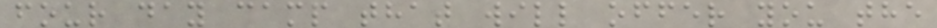four day camp that will offer you the
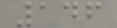146
